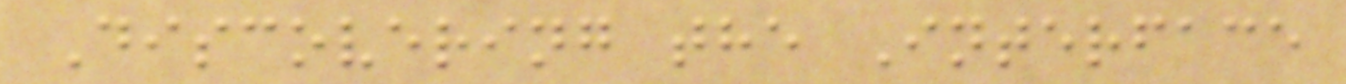Discovering the Interface
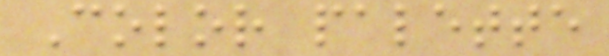Color palette
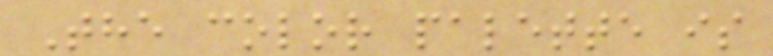The color palette is
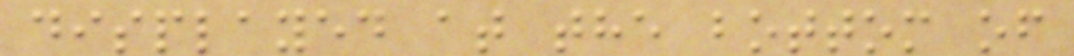displayed at the bottom of
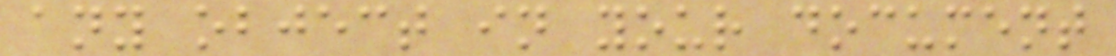any object in your document
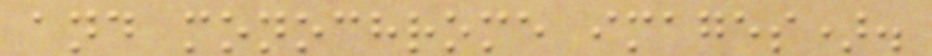and monochrome images).
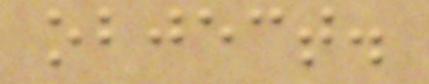object.
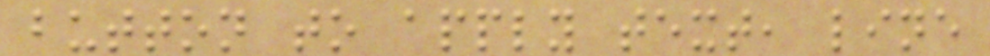button to apply text, line
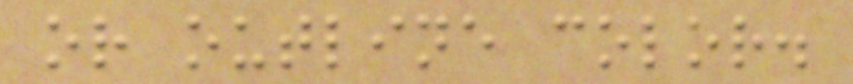or outline color.
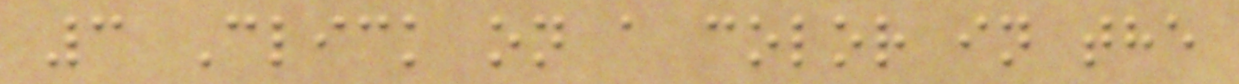3 Click on a color in the
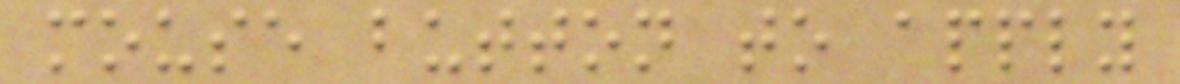mouse button to apply
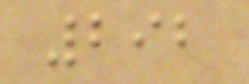292
